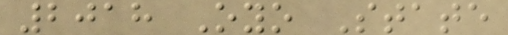2018 Oyo State
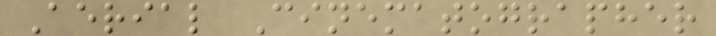Aerial Cinematographer
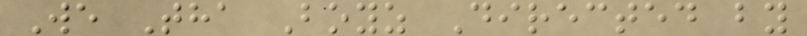We Tha Boyz Directed by
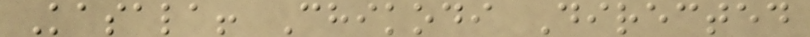Kasala! Chikodi Directed
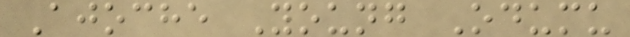Ajoche Young Odumu
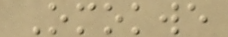Omokwe
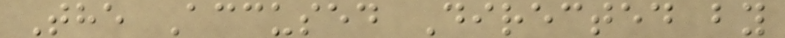The Accused Directed by
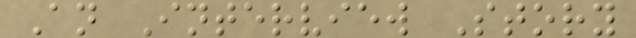An Interview Story
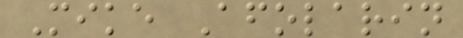Mike Afolarin
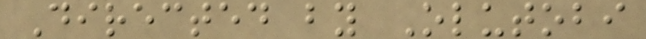Directed by Olutobi
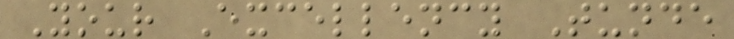Your Excellency Tunde
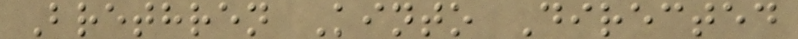Brethren Kinto Directed
